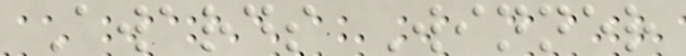Awards Winner
